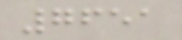7651
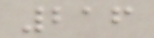216
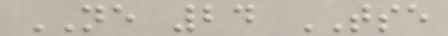NE 24 TSE
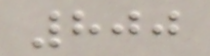800
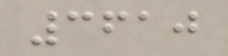3610
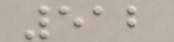512
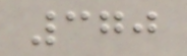370
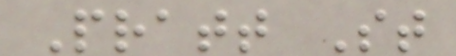Pratt St
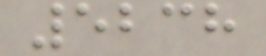5238
